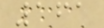161
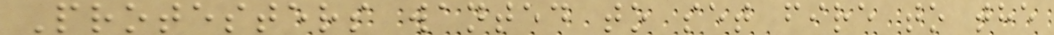Protesters wanted to set fire to the
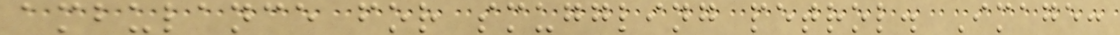ambulance for smuggling petrol. Image:
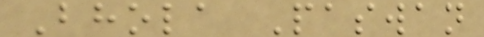Bhola Paswan
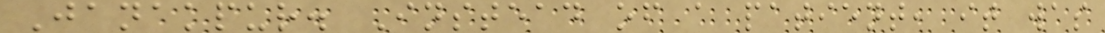Janakpur. Instead of a patient, it was
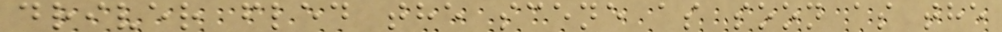driver fled the scene as soon as the
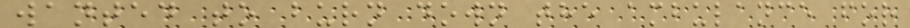wanted to burn down the ambulance for
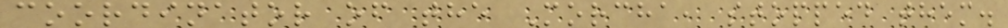coordinator of the Morcha, stopped them.
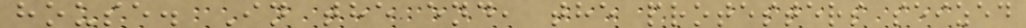house. In the end, the protesters seized
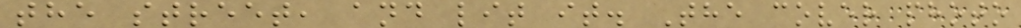the street, and lit it. The cover photo
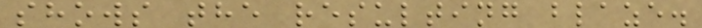shows the resulting blaze.
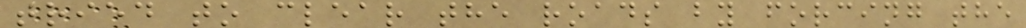tried to clear the roads by forcing the
